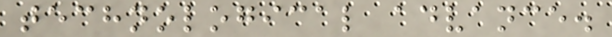technological advance.
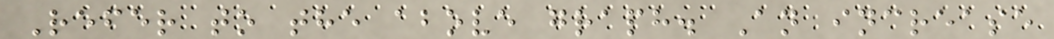Refer to the above graph. An increase
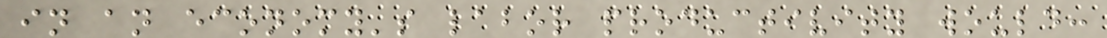in an economy's labor productivity would:
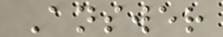Answer
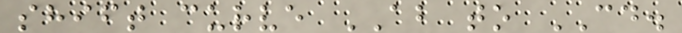shift curve AB to CD.
